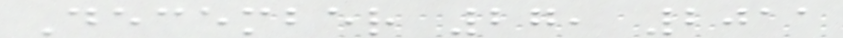December 27, 2011
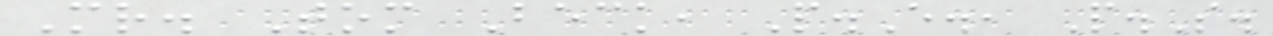Mr. Tom Beck, P.E., P.S.
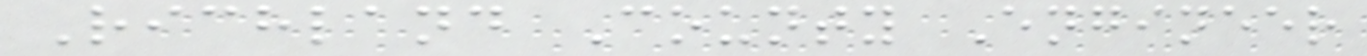Richland County Engineer
